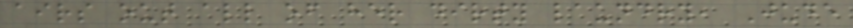airs out all of her dirty laundry, Jude
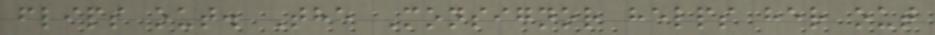flips out. The Monsignor helps her out
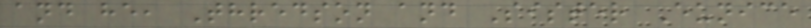and he, Thredson and Sister Eunice
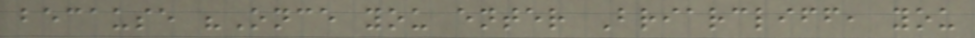because "Once you enter Briarcliff, you
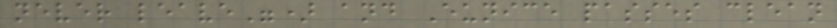never leave") and Eunice passes clean
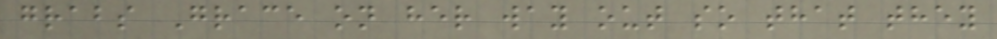grabs Grace on her way out so that they
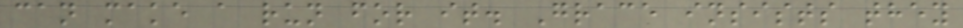can make a run for it. Grace insists they
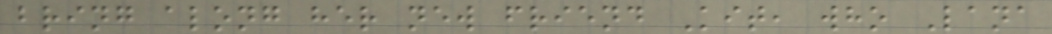bring along her new friend Kit, who Lana
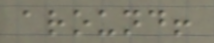around!
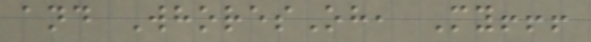and WhoresOh, My!!!
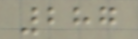287
